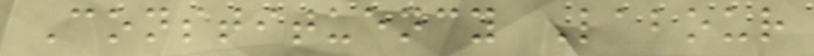Constituency Labour
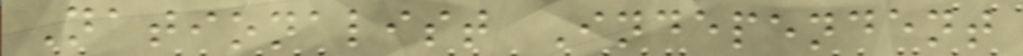Nationalist Independent
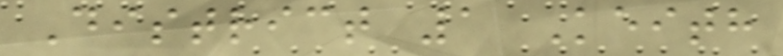District 1 Keith
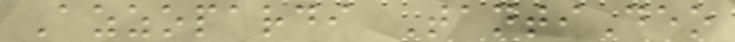Azzopardi TantiDeo
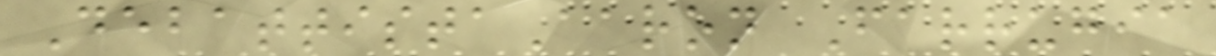DebattistaAaron Farrugia
